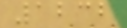1232
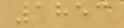1853
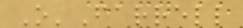O'Farrell
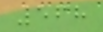568
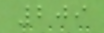209
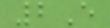2E
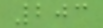203
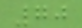70
